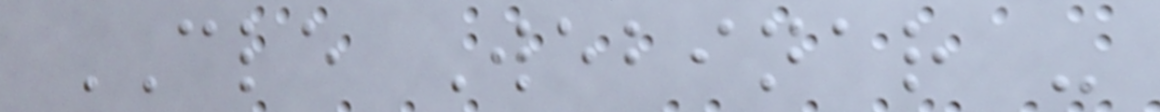CLE Webinar -
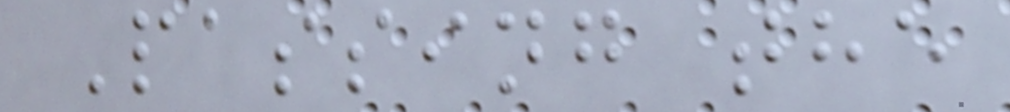Passing the
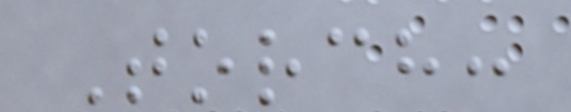Torch:
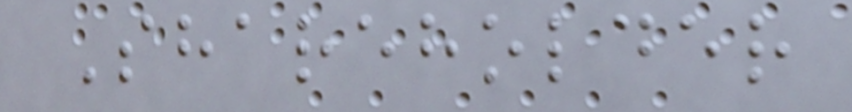Shareholder
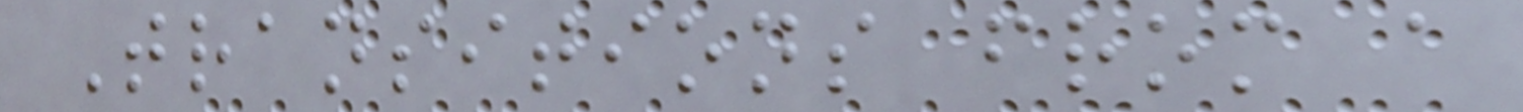Transitions from a
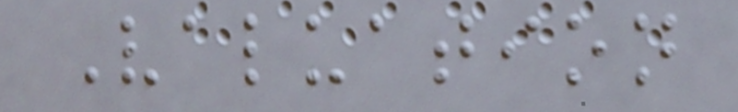Valuation
